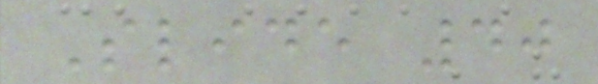Slide 40
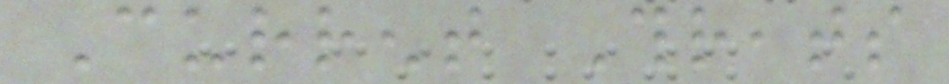Current Threats
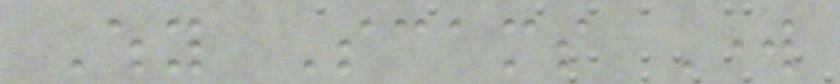Why Scams Work
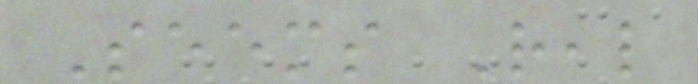Seems Real
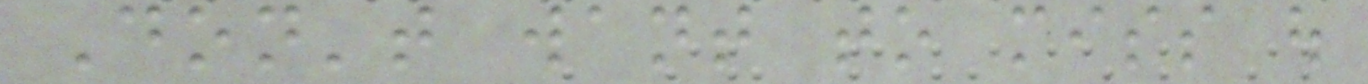Don't want to miss out
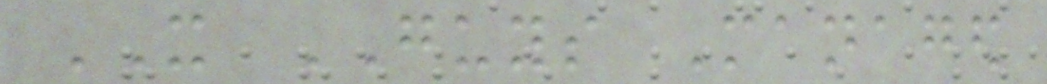IT GUYS Managed
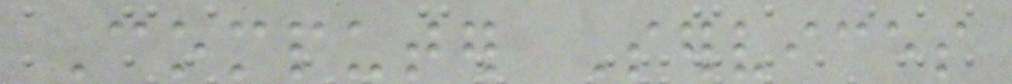Computer Services
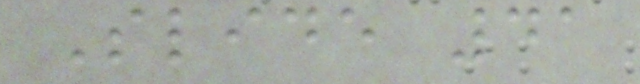Slide 41
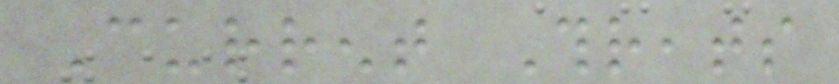Current Threats
